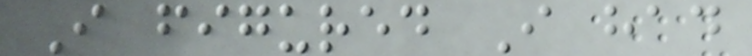I figured I had
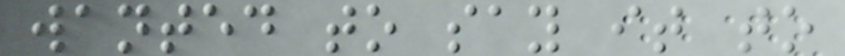wanted to say it to
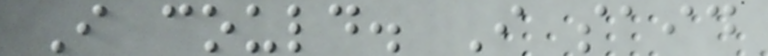I could. I said
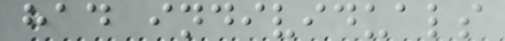had individuals
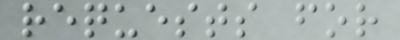requests for
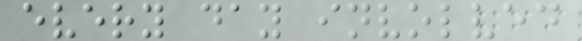every day involved
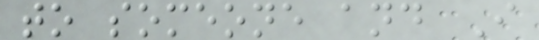to someone and I
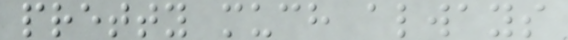pretty much always
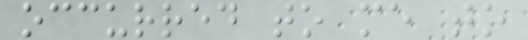occurred to me to
